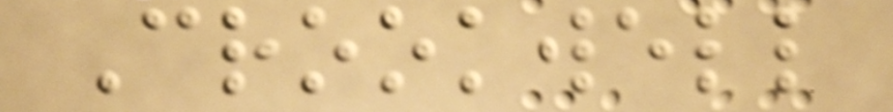Crookwell
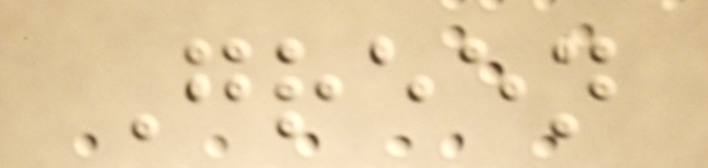Green
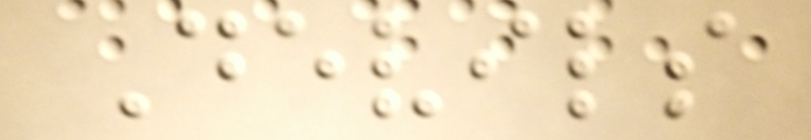Devils
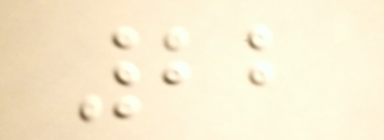22
